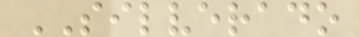SILVERADO
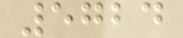5724
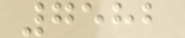7582
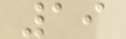19
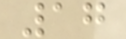17
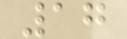17
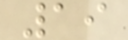19
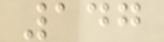147
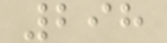298
